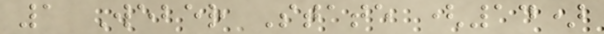1 Weber State (14)
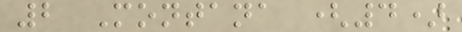2 Montana (4)
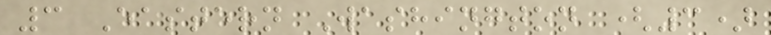3 Eastern Washington (3)
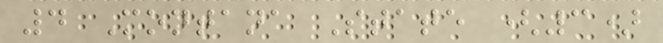4 Montana State (3)
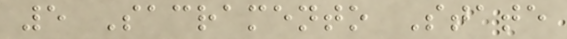5 Sacramento State
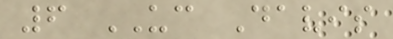6 UC Davis
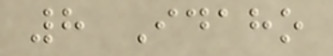8 Idaho
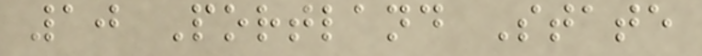10 Portland State
